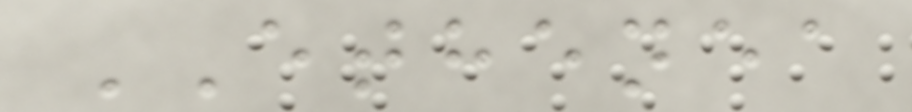ETHENEA
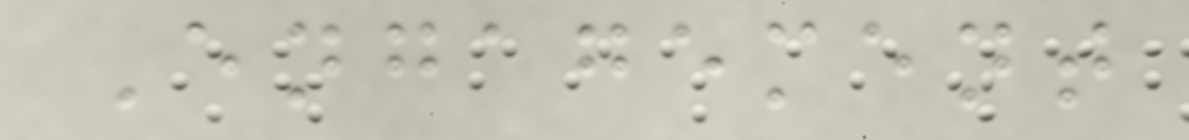Engagement
